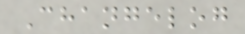Changelog
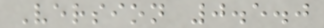Version 0.5.0
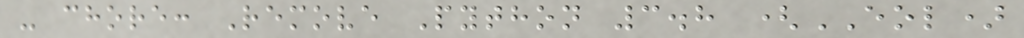- chore: Remove Python 3.8 (EOL)
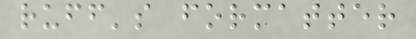ruff's formatter
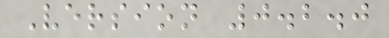Version 0.2.0
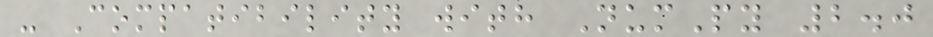- Compatibility with NumPy 2.0
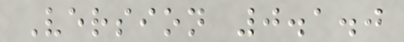Version 0.1.0
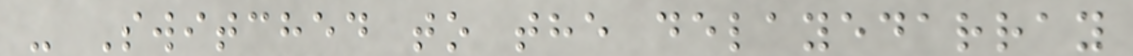- Switched to the delayedarray
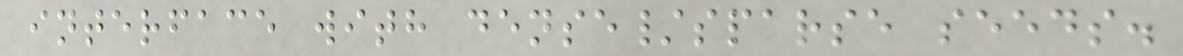interface with dense/sparse seeds.
